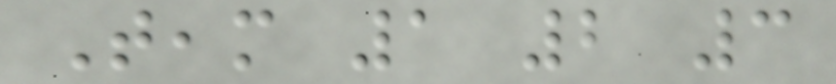Team 1 2 3
